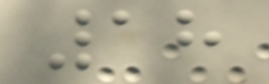18
